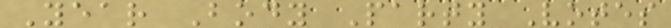Year Body Party Votes
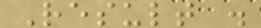Result .
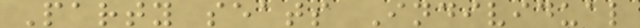Party seats Individual
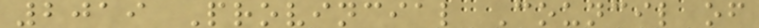2019 Provincial Council of
